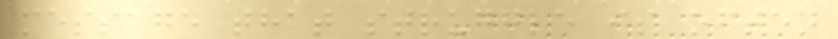message that struggle is often
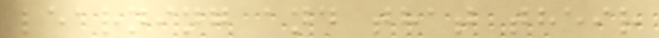learning and that their
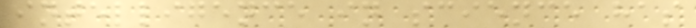intelligence in science has
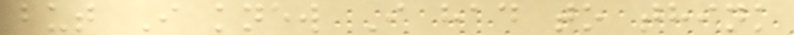but I knew I had to think
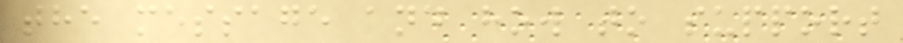the message and how to support
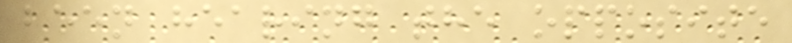been hearing the opposite
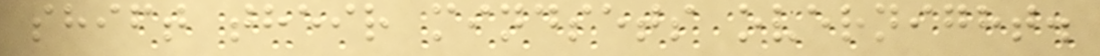shift their mindsets overnight.
